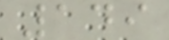149
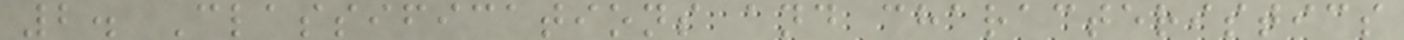2. Classifications and characteristics
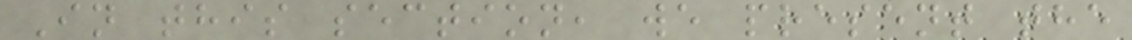In this section, we present the
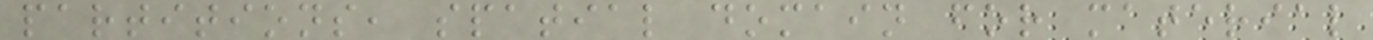partitions, spatial domain for material
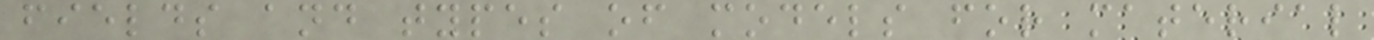fields and types of models for material
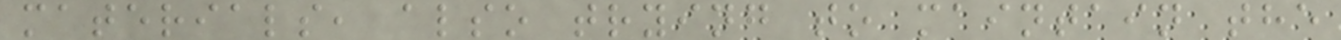materials, also trying to maintain the
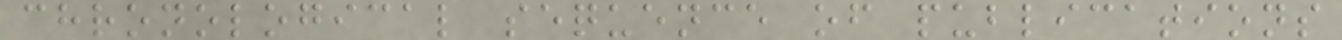chronological sequence of publications
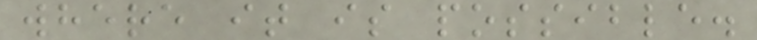where it is possible.
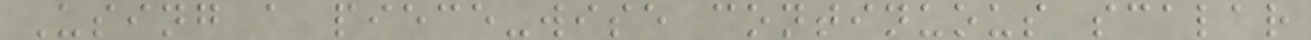Using a piece-wise continuous scalar
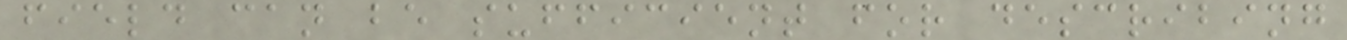field can be sufficient for describing
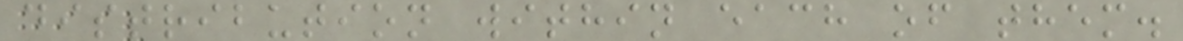distribution within each of them.
